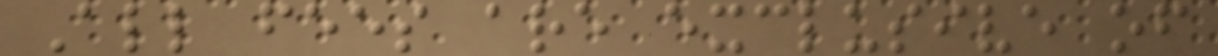All fees are exclusive of
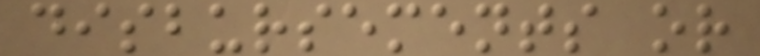disbursements or
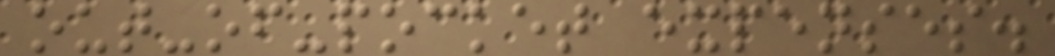out-of-pocket expenses.
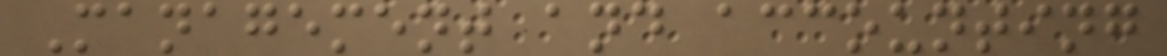Management and accounting
